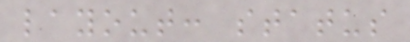layout: status
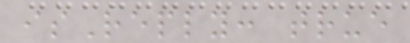isReply: true
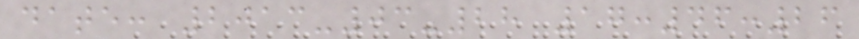date: 2013-03-28 17:46:26
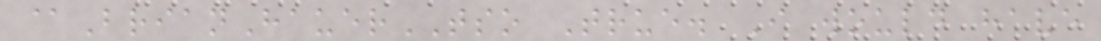@BrianHauerTSO True. I would have
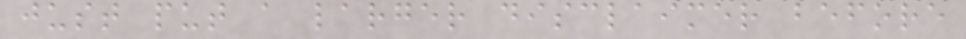just put a larger disclaimer before
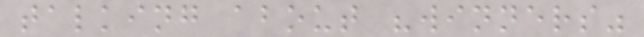talking about "winners"
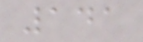141
